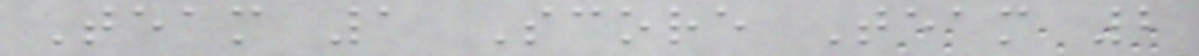Team 1 Score Team 2
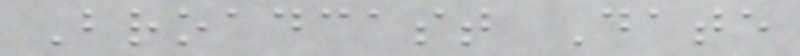Broadcast Date
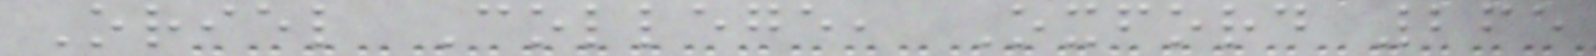Oriel College, Oxford 265
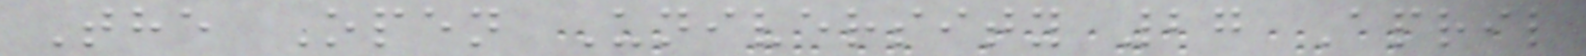The Open University 27 April
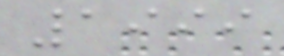1999
